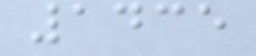1435
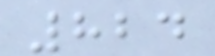824
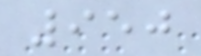950
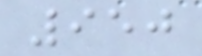950
